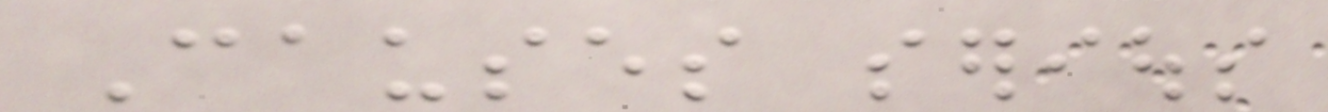Causes serious
